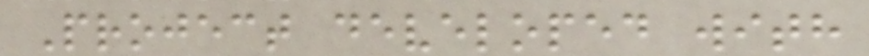Project developed with
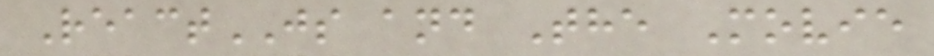ReactJS and The Movie
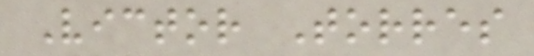Victor Torres
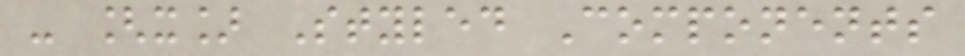- [x] Styled Components
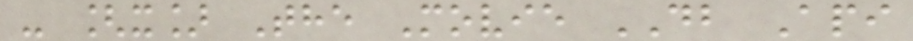- [x] The Movie DB Api
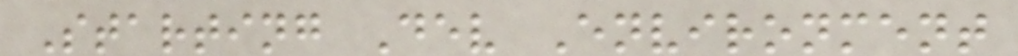Starting Dev Environment
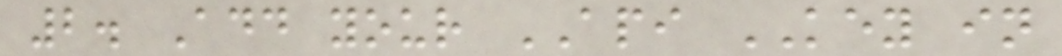2. Add your API KEY in
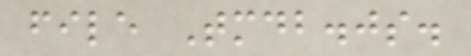file Tmdb.js.
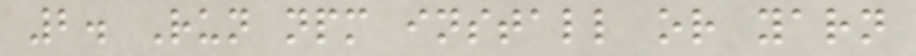2. Run npm install or yarn
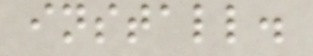install.
